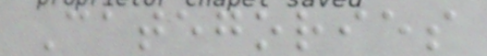Categories
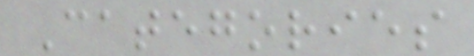Categories
